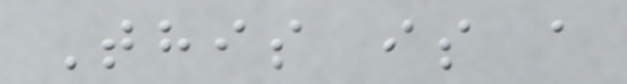This is a
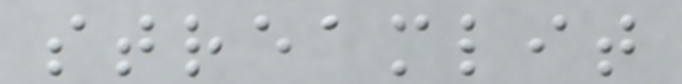streamlit
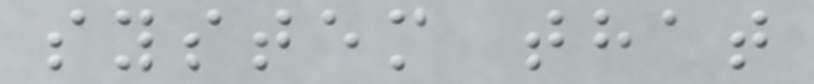system that
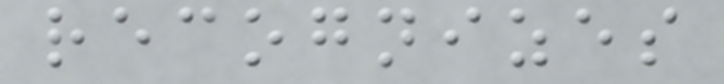recognizes
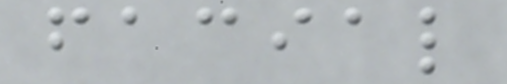facial
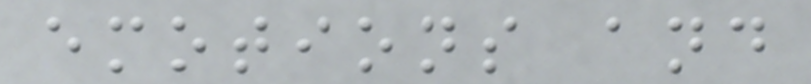emotions and
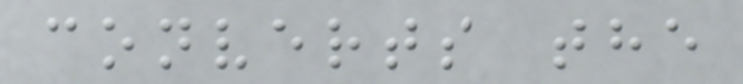converts the
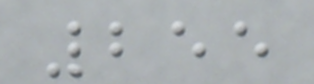255
